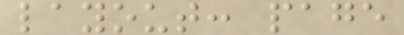layout: page
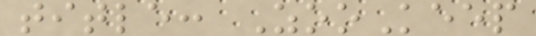title: ZooKeep
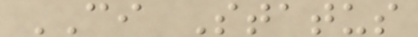CI Status
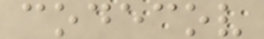codecov
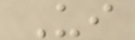Ui
